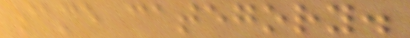same category.
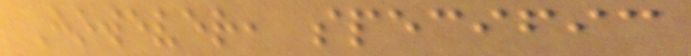However, specific
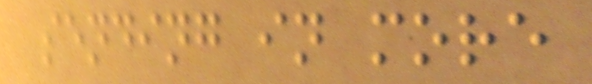sending in more
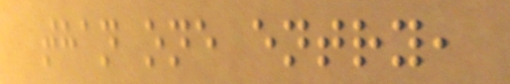than one entry,
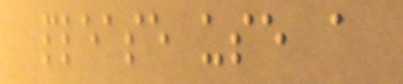please use a
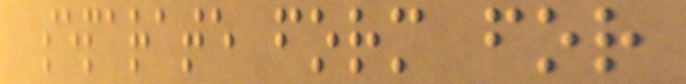separate form for
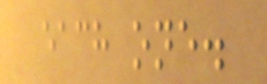each one.
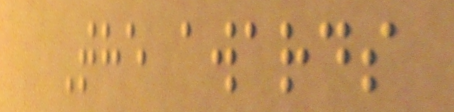The awards
